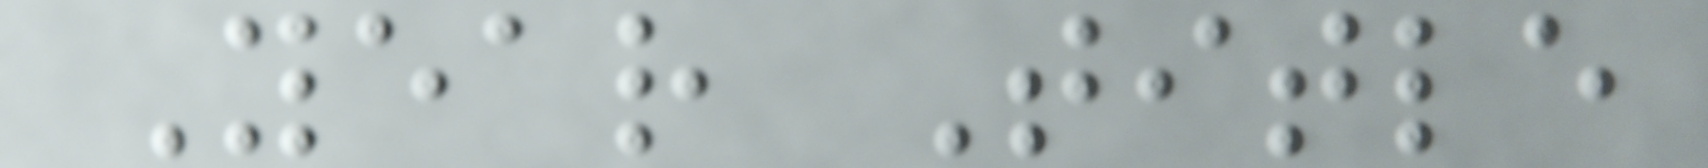Year Title
